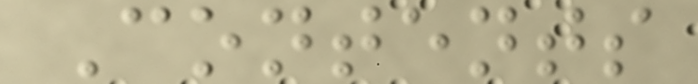Contents
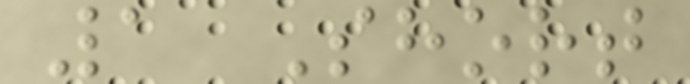1 Short
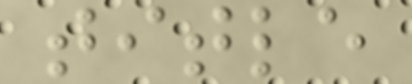title
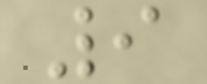9
